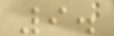9.
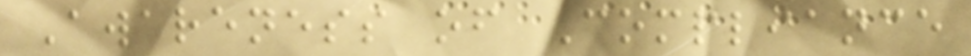Awareness of Compliance
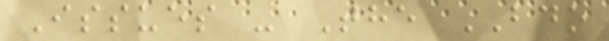Issues - The BDO
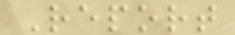Report
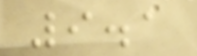9.1
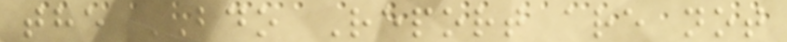the BDO Report are not
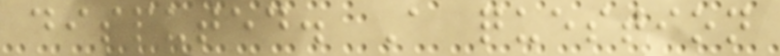disputed. A question
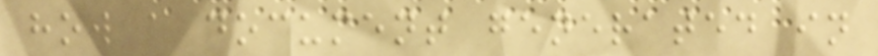how a document generated in
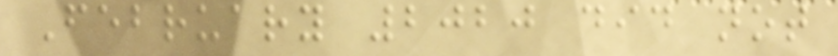February 2020 did not
